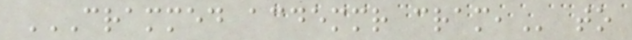CRAMMED ACDEMMR CRAM, to
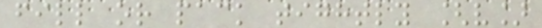fill or pack tightly [v]
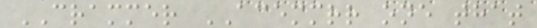CRAMMER ACEMMRR one that
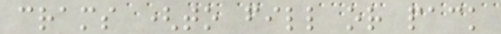crams (to fill or pack
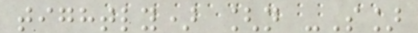tightly) [n -S]
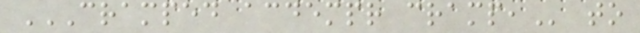CRAMPED ACDEMPR CRAMP, to
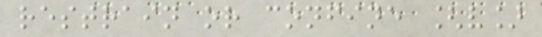restrain or confine [v]
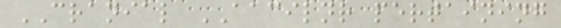CRANIAL AACILNR pertaining
